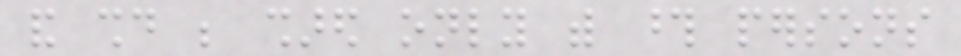and should be shared only with those persons
